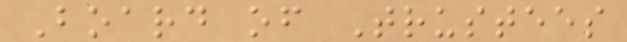Board of Trustees
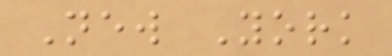New York
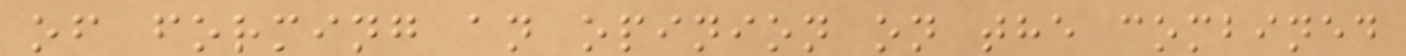of forming an opinion on the combined
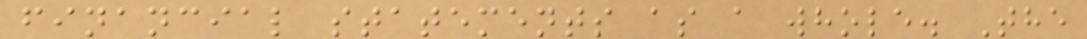financial statements as a whole. The
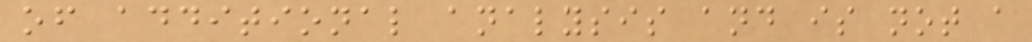of additional analysis and is not a
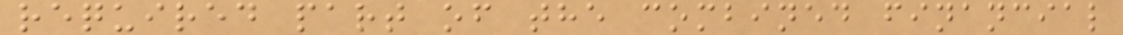required part of the combined financial
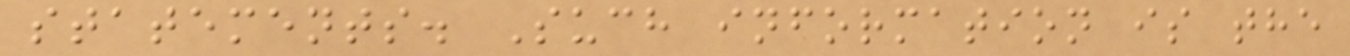statements. Such information is the
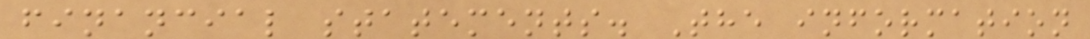financial statements. The information
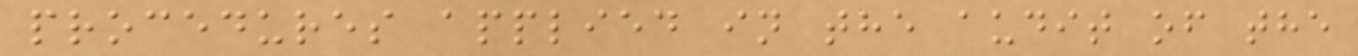procedures applied in the audit of the
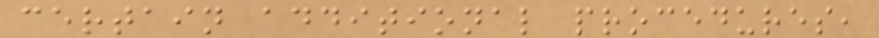certain additional procedures,
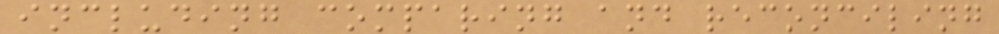including comparing and reconciling
